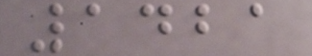1421
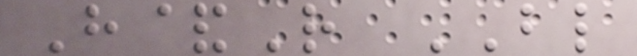H&R BL
